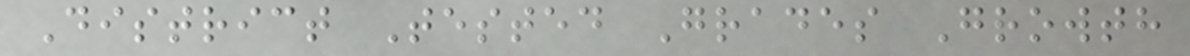District Tested Grades Growth
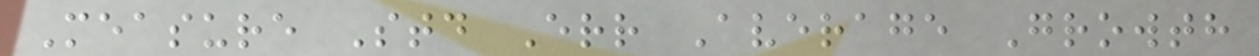Measure Std Err Average Growth
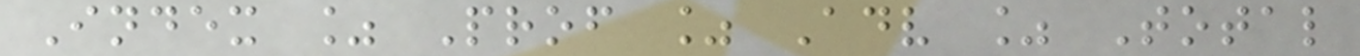Index % Prof % Adv % Total
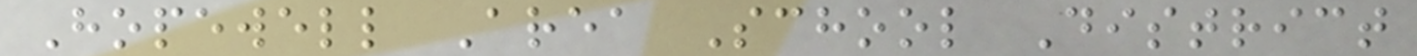Hopewell Area School District
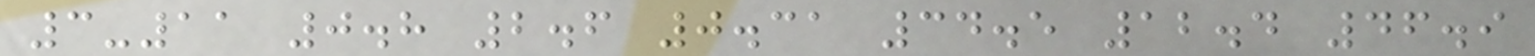3-11 0.8 2.6 0.31 34.5 12.4 46.9
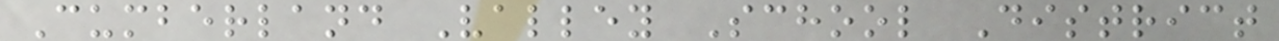Cumberland Valley School District
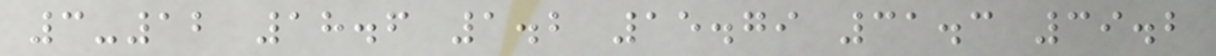3-12 18.6 1.2 15.79 31.3 39.2
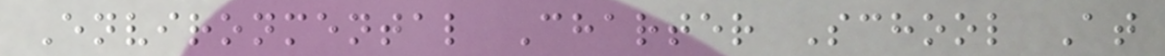Environmental Charter School At
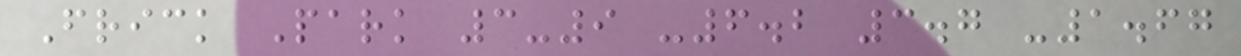Frick Park 3-9 -6.2 3.7 -1.67
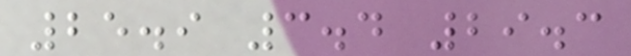25.9 3.4 29.3
